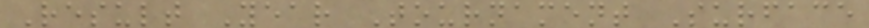Result Year Tournament Surface
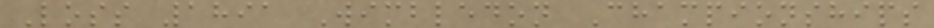Loss 1891 Wimbledon Championships
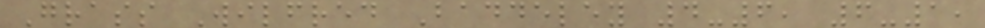Grass Wilfred Baddeley 4-6, 6-1,
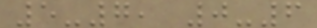5-7, 0-6
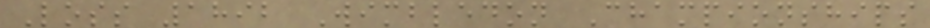Loss 1892 Wimbledon Championships
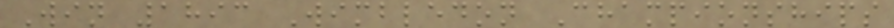Win 1893 Wimbledon Championships
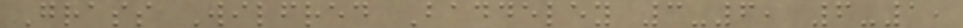Grass Wilfred Baddeley 3-6, 6-1,
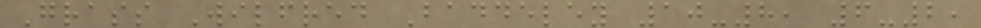Grass Wilfred Baddeley 10-8, 6-2,
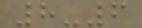8-6
